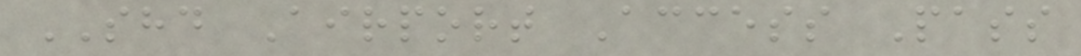SHD Airport Access Pass
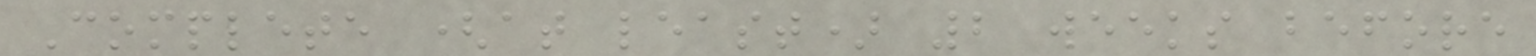Complete (at least) 2 weeks before
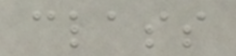class
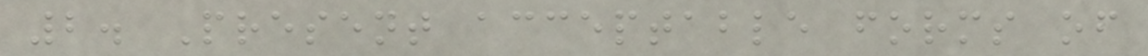2. Present acceptable forms of
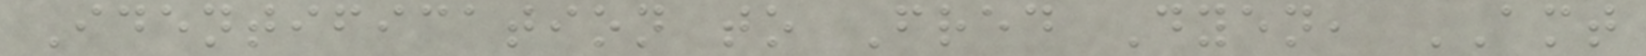Identification to Fred Dyen, AMT
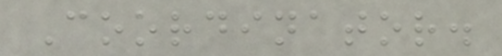Coordinator.
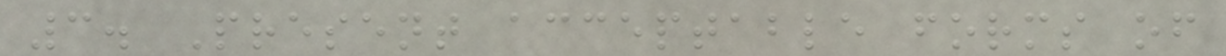3. Present acceptable forms of
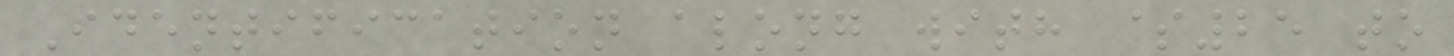Identification along with $25 to
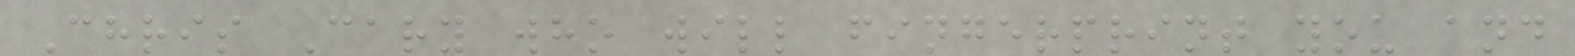Chris Cary who will fingerprint you and
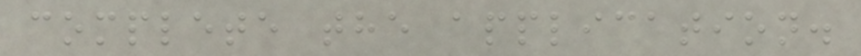complete the application.
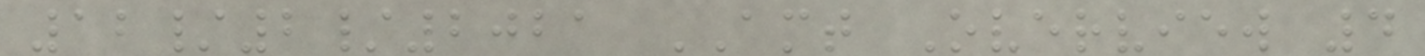12/2/2021 AMT Overview 4
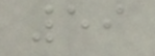59
